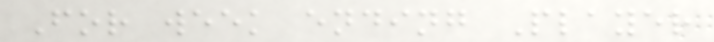For week ending Player
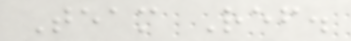Team Ref.
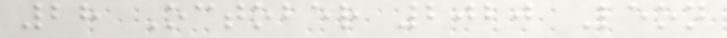28 October 2020 Leon
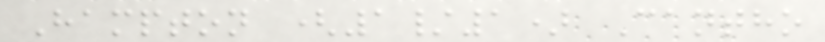Hampton (1/1) Cantho
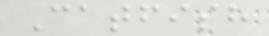Catfish
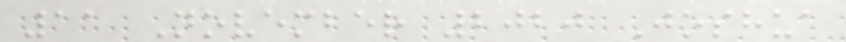11 November 2020 Joshua
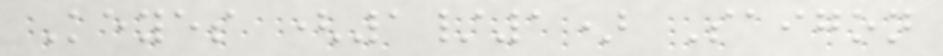Keyes (1/1) Saigon
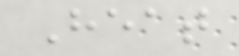Heat
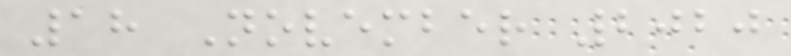18 November 2020
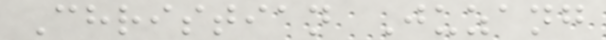Christian Juzang
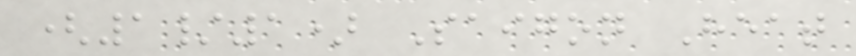(1/1) Saigon Heat
